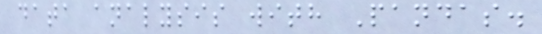data analysis with Pandas.
